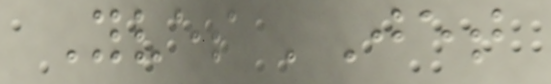Yves 'Jet
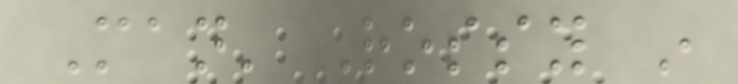Man' Rossy in
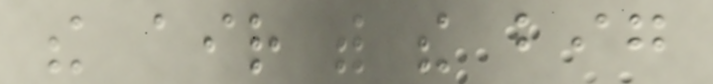the air with the big
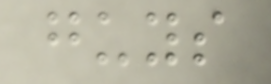guys
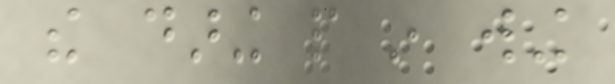the daring people in wing
